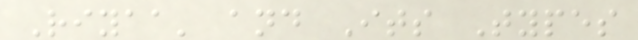Riyaa' and Its Types
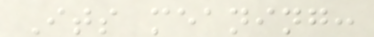Its meaning:
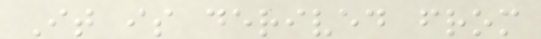It is derived from
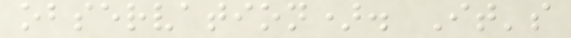observation). It's
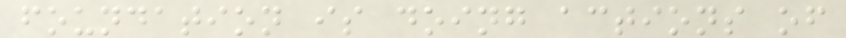foundation is doing actions of
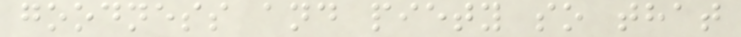goodness and piety so that
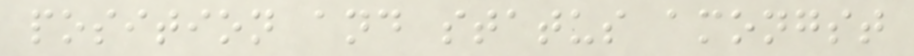position and status amongst
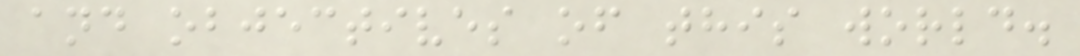and objectives of this world.
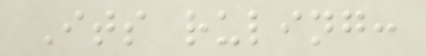Its ruling:
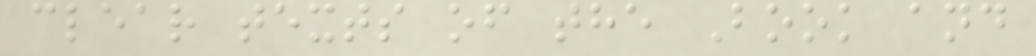clear texts of the Book and
